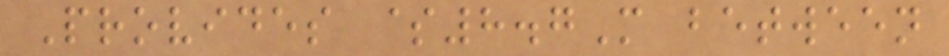Provides $8.7M between
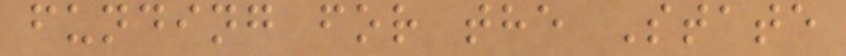funding for the State
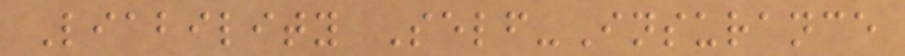Liability Self-Insurance
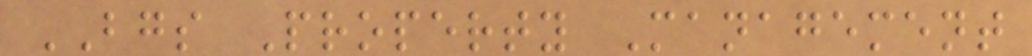BGS Property Management
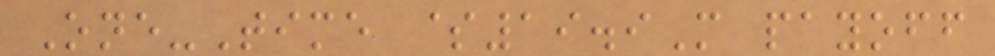One-Time $19.9M payoff
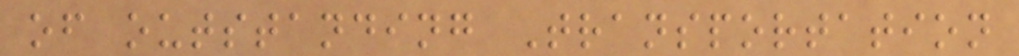of outstanding Transportation
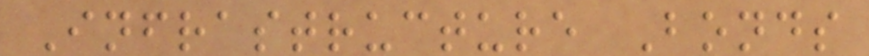Infrastructure Bonds
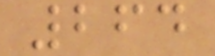264
